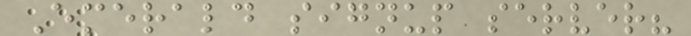Emerald signup server?
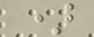)
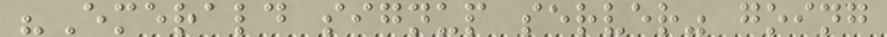"Emerald signup server" going
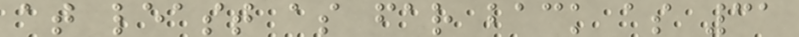at least as far back as 31
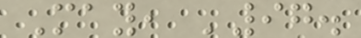May, '97.
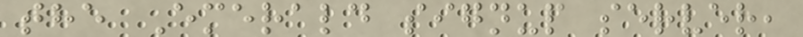the Emerald signup server,
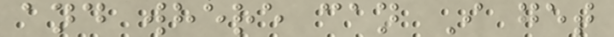and where can I get
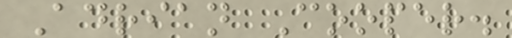Adrian Cooper.
